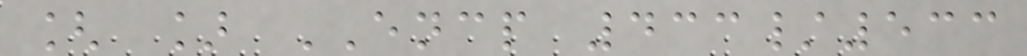[ ] ENCP 433/533
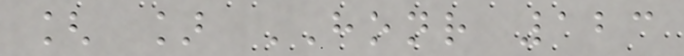[ ] HONR 123
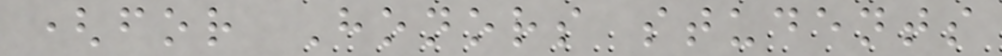(for Honors students
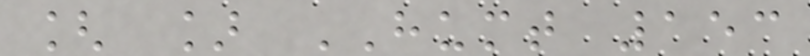[ ] HUMT 153
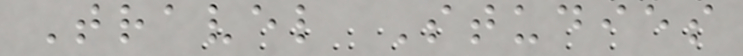Travel Studies
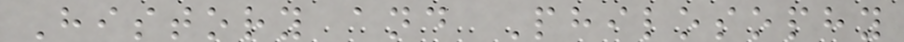History and Philosophy
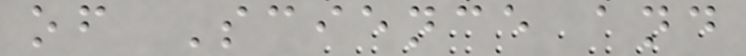of Science and
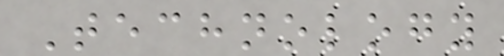Technology
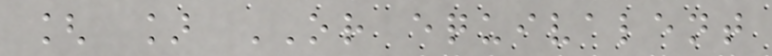[ ] OR equivalent
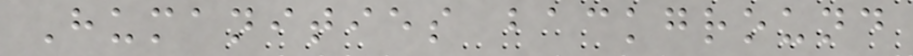Humanities background
